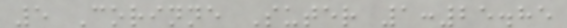5 Corinne Suter 1:25.85
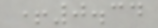+0.34
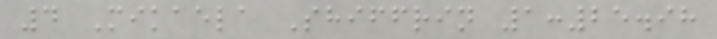4 Mikaela Shiffrin 1:25.98
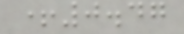+0.47
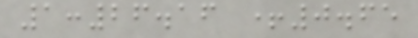1:26.16 +0.65
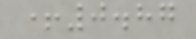+0.87
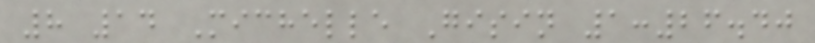8 14 Michelle Gisin 1:26.40
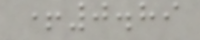+0.89
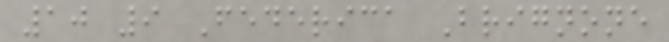10 9 Federica Brignone
